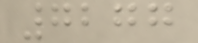7277
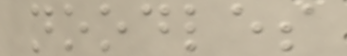noodles
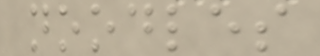noodles
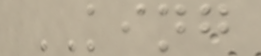KING
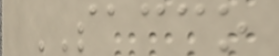SACCO
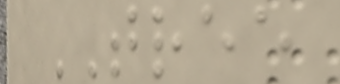TREE
